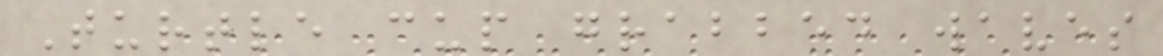Turtle cup grabbed waves
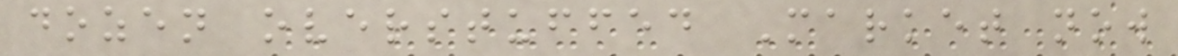dozen overstuffed Market now
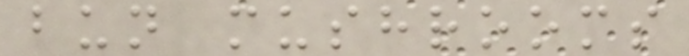bun mushrooms
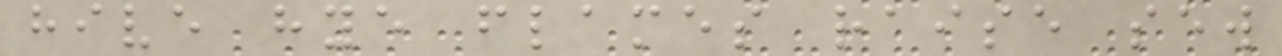hive hye flames raise sew
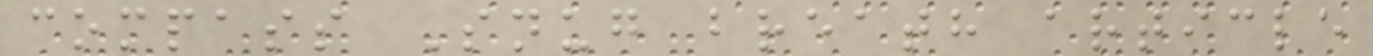compass Snug breath article
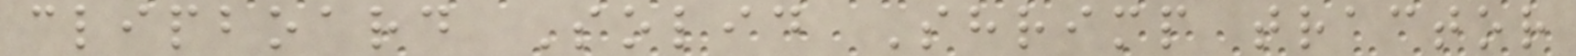clipboard Solid Shrimp tractor
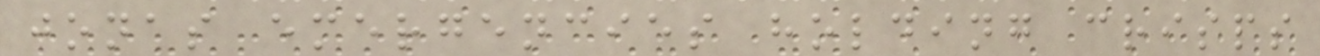jonas emergencies holding crisps
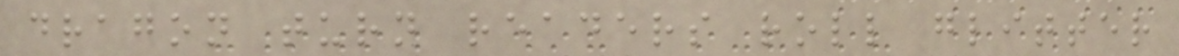dragon turn readers roll glitter
